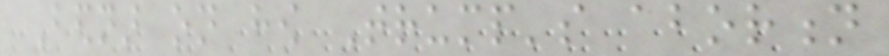Bednar on how Trump's abortion
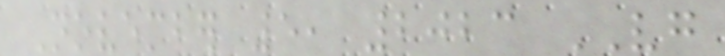November 5, 2023 VG
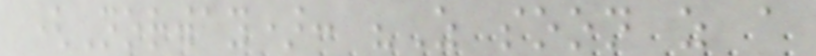(Norway): "As soon as a
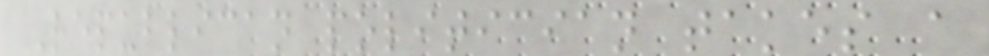Republican politician takes a
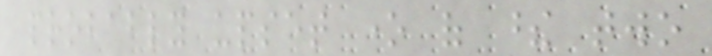probably upset one of these two
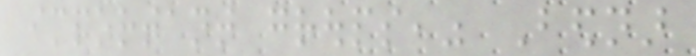important groups," Bednar
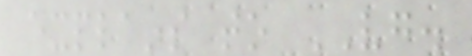explains to VG.
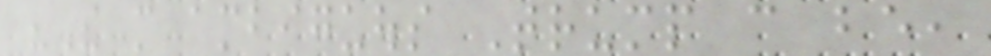"The more ambiguous Trump can be,
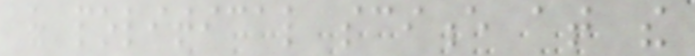of political science at the
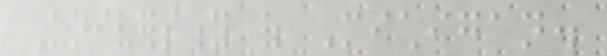University of Michigan.
